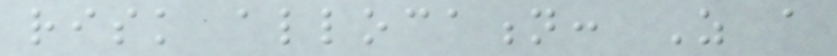risk allocation: As a
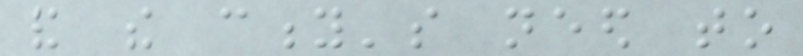and the city's need to
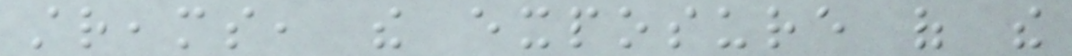streams, the exposure of the
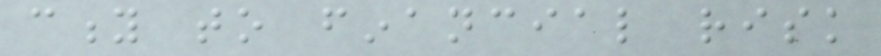city to financial risk
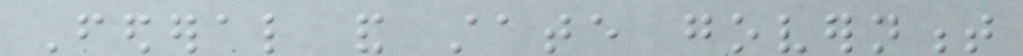Federal and state government
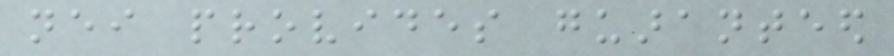neither provides guaranteed
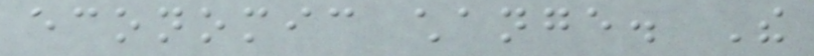economic change. The
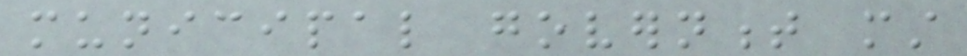municipal government must
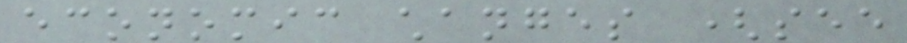economic changes (see
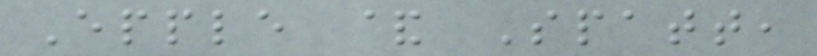Epple & Spatt,
